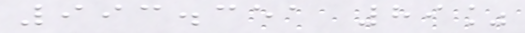993.351 89%
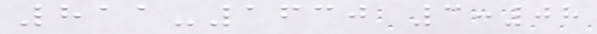811-1630 3:08
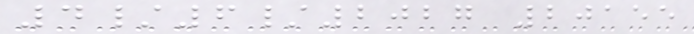4/6/2027 20155
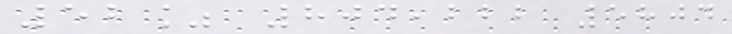52% 804,222 5804
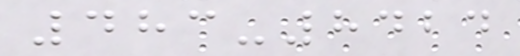483-8424
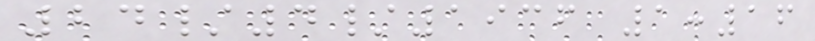24/4/1936 1:16
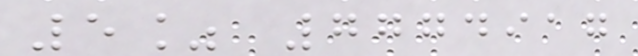5% 7774917
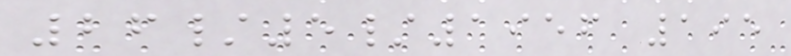26/5/1956 195
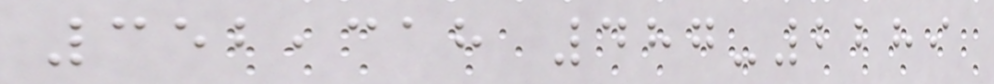352,318 487-2289
